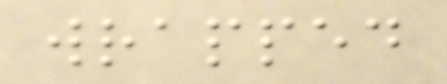wrapped
